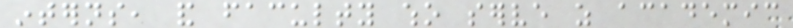interns, and faculty who serve as academic
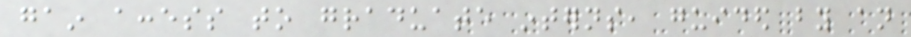gain access to graduate interns, guided by an
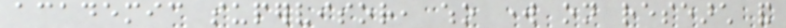academic supervisor, who work on research and
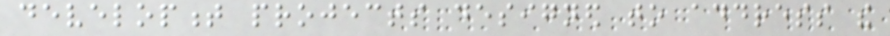development projects designed to address the
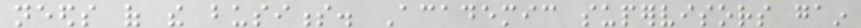needs of the business. Academic supervisors gain
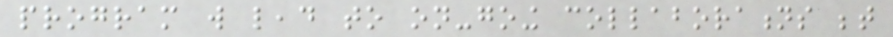program will lead to on-going collaborations between
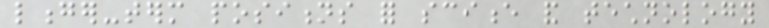longer-term positions for science and technology
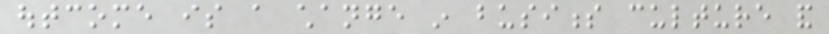outcome is a change in business culture and
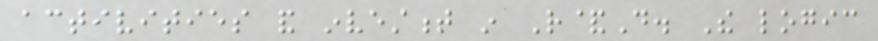activities and investment in R&D. The logic
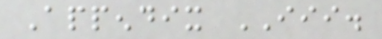Appendix III.
